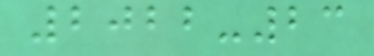2022-23
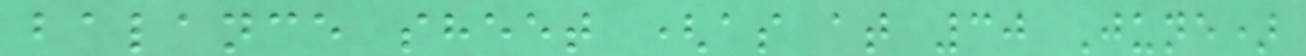balance sheet (as at 30 June)
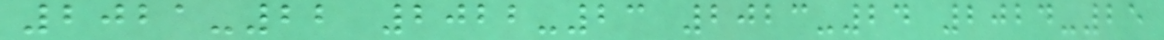2021-22 2022-23 2023-24 2024-25
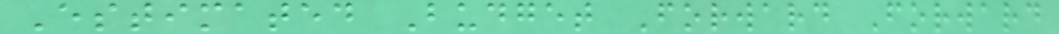Estimated Budget Forward Forward
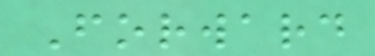Forward
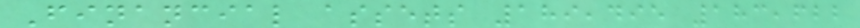Financial assets 189,495 183,622
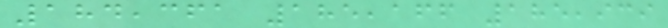184,361 185,166 185,939
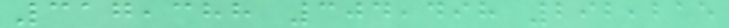317,388 304,498 292,215
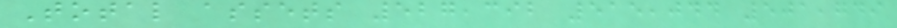Total assets 527,392 515,044 501,749
